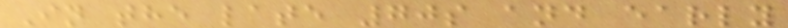In the late 70s and early
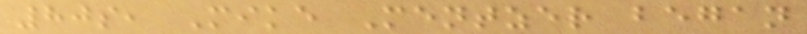80s, Mike Mentzer began
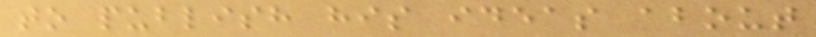to publish his ideas about
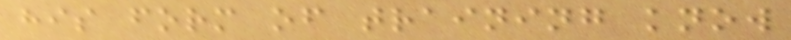his form of training know
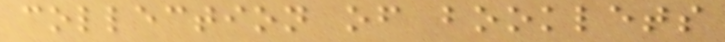collection of booklets
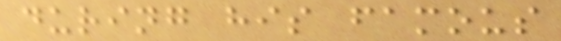during his famous
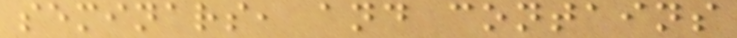seminars, and contains
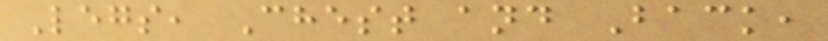Legs, Chest and Back,
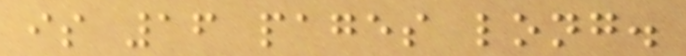is 16 pages long.
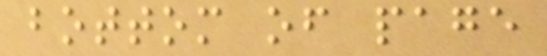bottom of page
